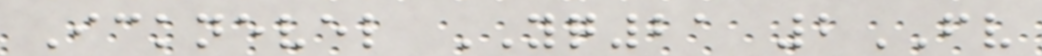Icknevel YQ21 2FV
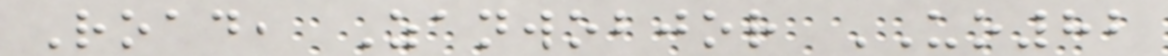Road, Zanwobjor UO82
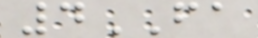4FA
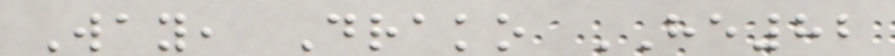Way, Drako HE82
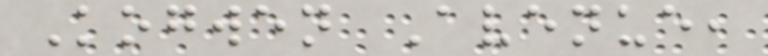Kogwen Avenue,
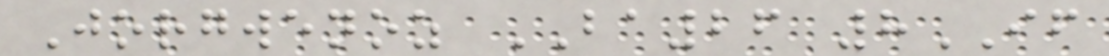Jorgwenoz BA26 8IF
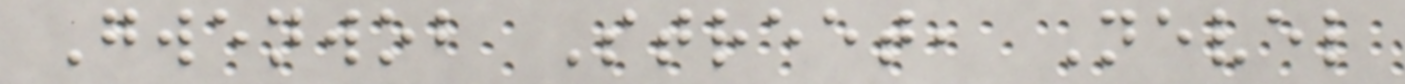Gwenwob Street, Nevel
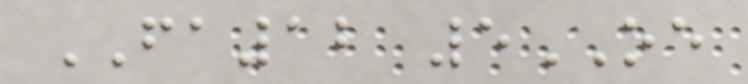FA12 5OE
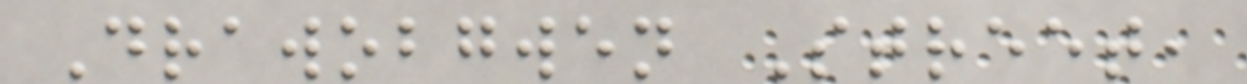Drawobgwen Street,
